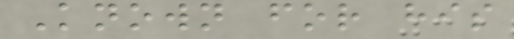Known for his
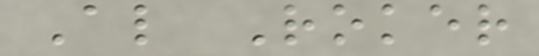Al Roker
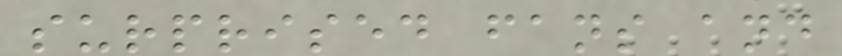surprised fans and
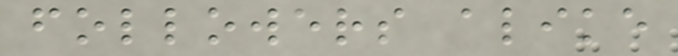followers alike
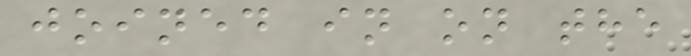joined in on the
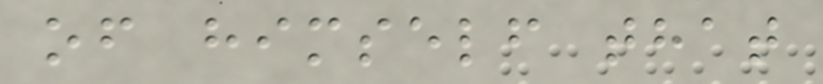of himself that
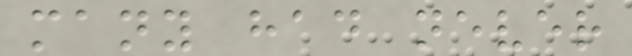many had never
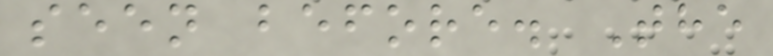seen before. The
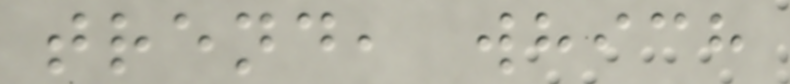trend, which
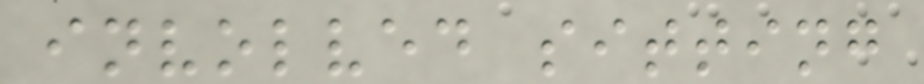involved sitting
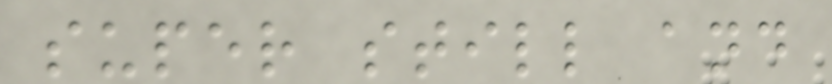super still and
